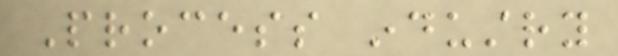Process industry
